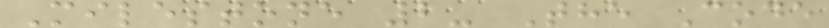Milestone 2- The Code
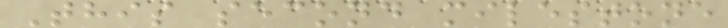This second milestone
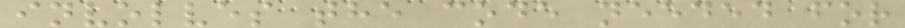involves the code needed for
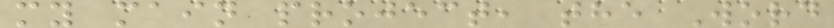my main project, the Word
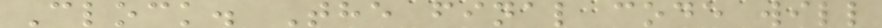Clock. The final code will
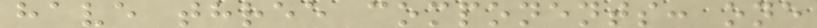have three components: one
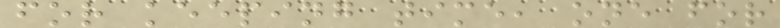for keeping time, one for
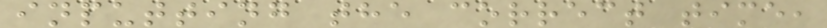inputting the correct time,
